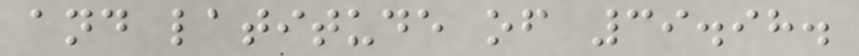and latitude of 39.98.
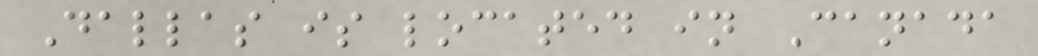Dallas is located in Canada
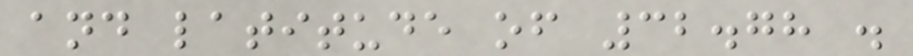and latitude of 32.78 .
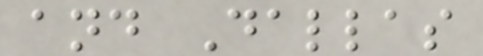and Dallas
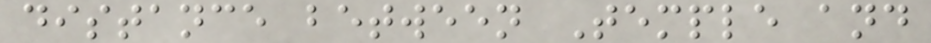distance between Temple and
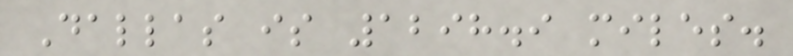Dallas is 1298.9 miles.
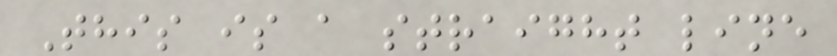This is a straight line
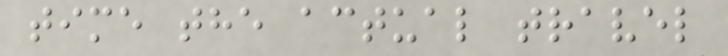time the actual travel
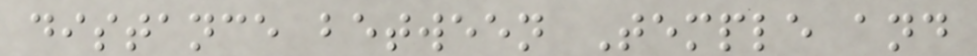distance between Temple and
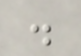.
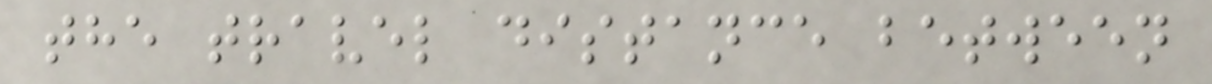the travel distance between
